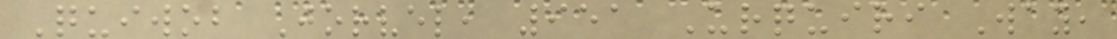Quiwob Jorvel, 951 Urquiri Way,
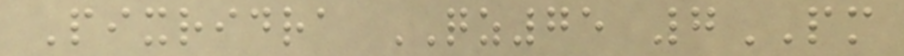Pixridra QZ75 7PM
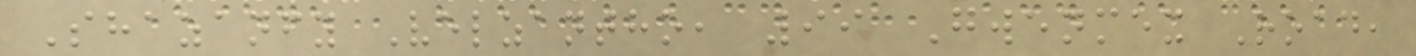Shazanfy Velzantho, 99 Gwenmex Road,
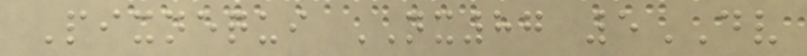Pixnequi NX87 5DV
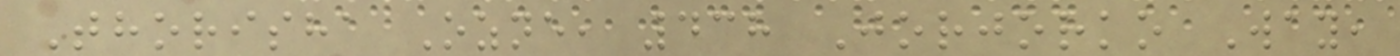Thorisha Ozne, 438 Jorjorko Way,
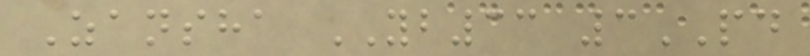Zansha YB33 3PD
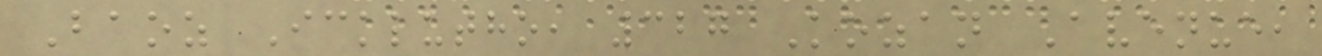Baoz Icklutho, 327 Kozan Avenue,
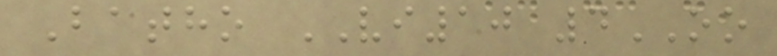Batho VI10 4OO
